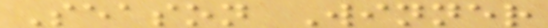Season Winner
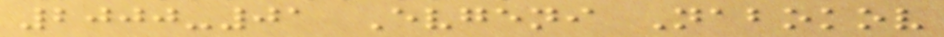2000-01 Evgeni Nabokov
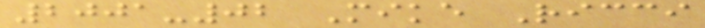2001-02 Mike Ricci
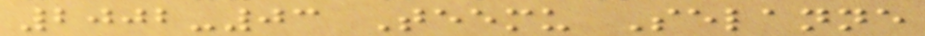2002-03 Teemu Selanne
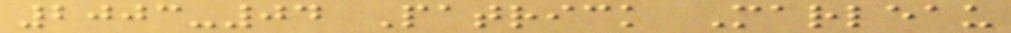2003-04 Patrick Marleau
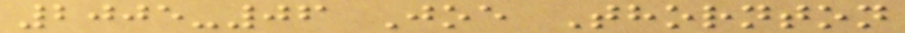2005-06 Joe Thornton
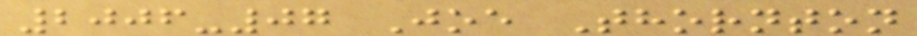2006-07 Joe Thornton
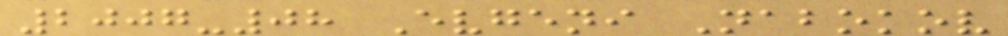2007-08 Evgeni Nabokov
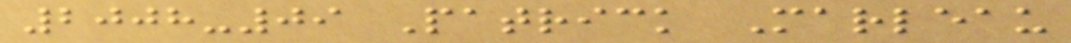2008-09 Patrick Marleau
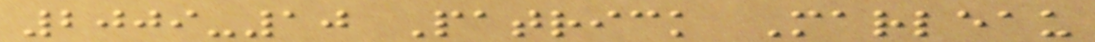2009-10 Patrick Marleau
